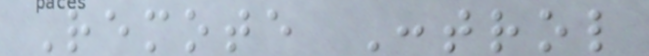Remote Control
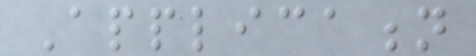Application
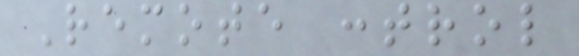Remote control
